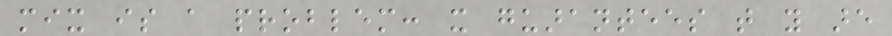mix is a problem: it guarantees that you are
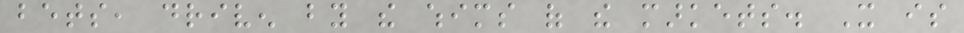bets, driven by the whims of the markets. It is
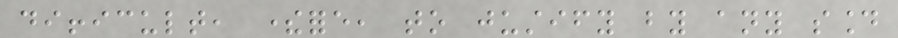difficult, therefore, to justify by any sound
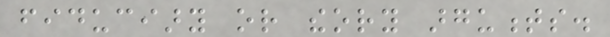fiduciary or theory arguments.
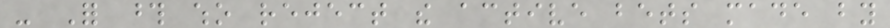- For those who reject the active bets made by
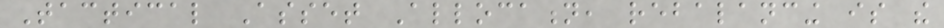Tactical Asset Allocation, rebalancing is the
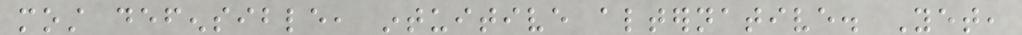most defensible, intuitive alternative. Yet,
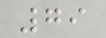79
